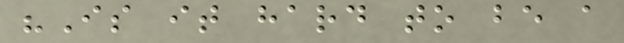"Is it hard to be a
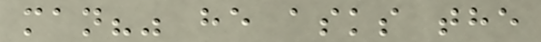man?" he asks the
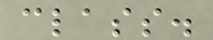class.
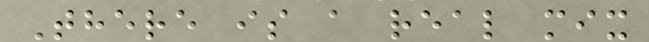There is a real mix
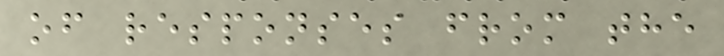of responses from the
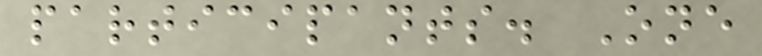participants. One
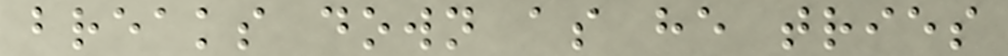breaks down as he tries
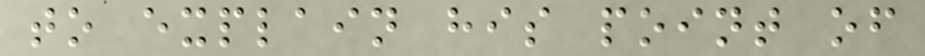to explain his point of
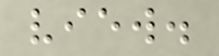view.
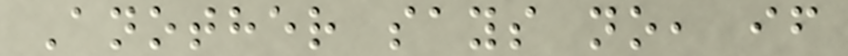Another says no, if
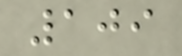109
